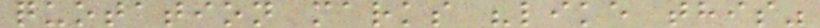quotation marks "like this"
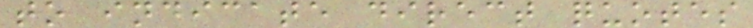to indicate direct quotes
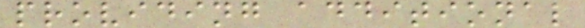providing additional
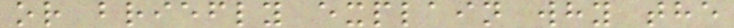or briefly explain why the
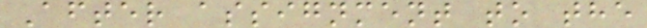After assignment to the
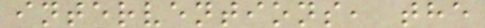interventions, the
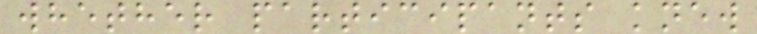whether participants knew
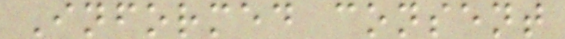Informed consent
